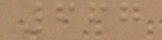667
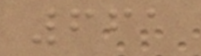661
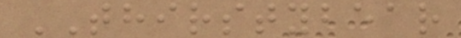THIRSTYBEAR
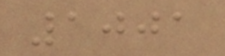1001
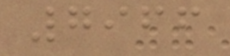7966
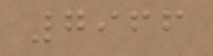7966
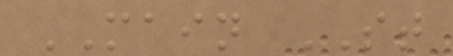MAIN ST
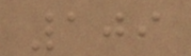109
